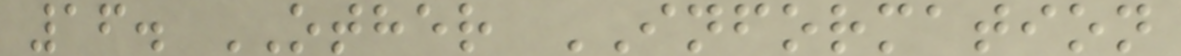16. OTHER INFORMATION
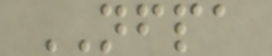NFPA
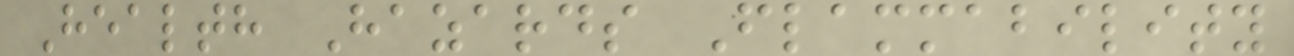Health Hazards Flammability
